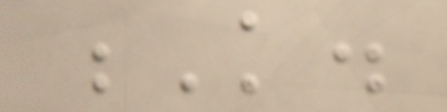K.
